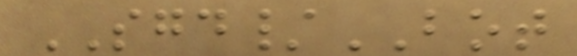SGD/BOT
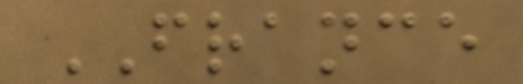FRANCE
